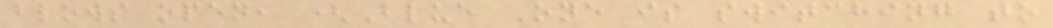blows open, (Blue One is switching to
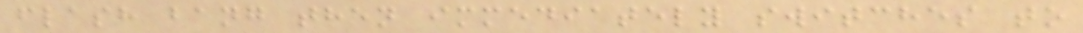flash bang then immediately switches to
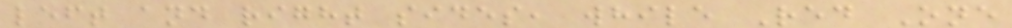left and right sides, while Red One
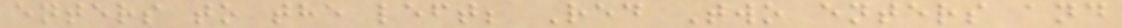enters to the left; Red Two enters and
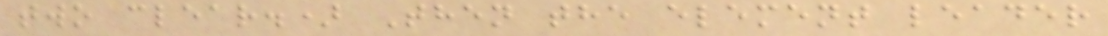two clear.) Then the element leader
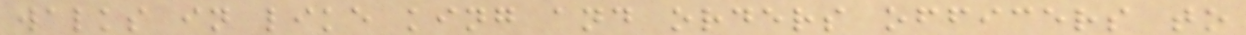walks in like king and orders officers to
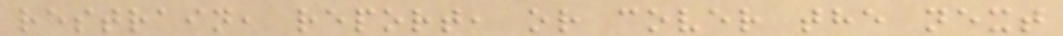restrain, report, or cover the next
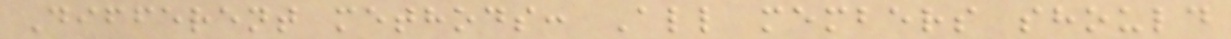Different methods: All members should
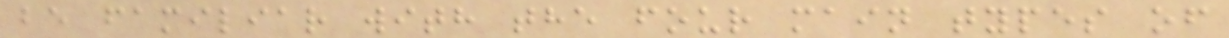be familiar with the four main types of
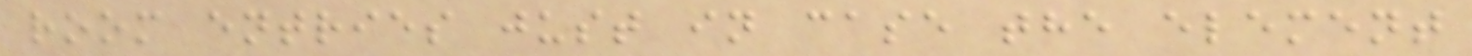room entries just in case the element
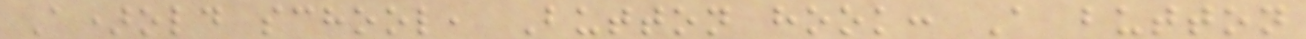A)old school, Button hook: A button
